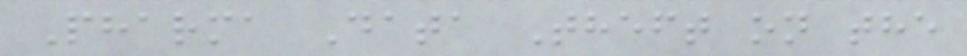Pharma Data Theft on the
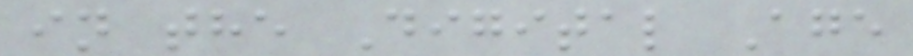in the Digital Age
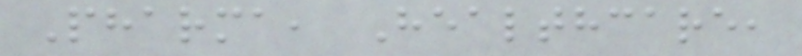Pharma, Healthcare,
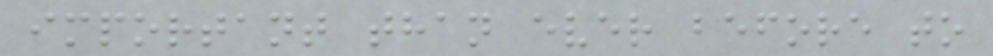important than ever before to
